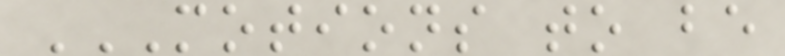MOTIONS TO BE
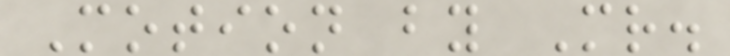Motion by Mr.
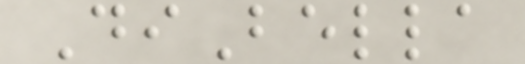DiBella
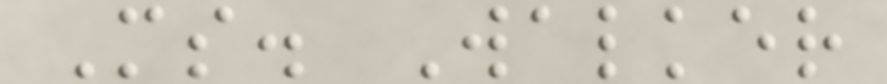Ms. Walker
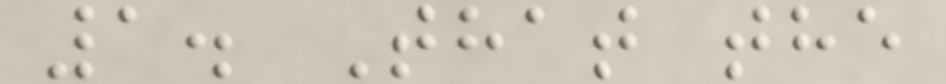1. That the
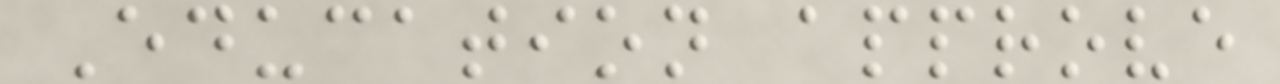Education approve
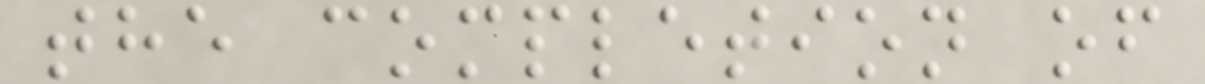the completion of
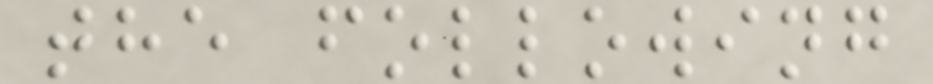the following
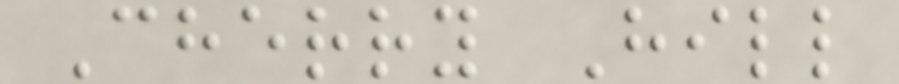Cherry Hill
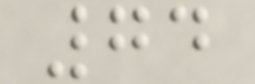74
